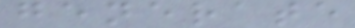generate
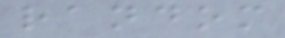random
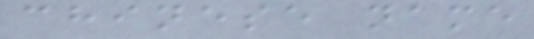chinese name
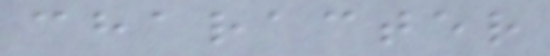character
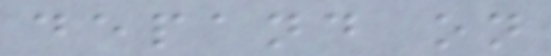depand on
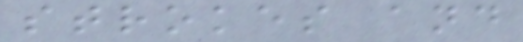strokes and
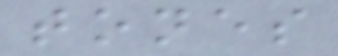tones
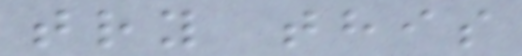try this
